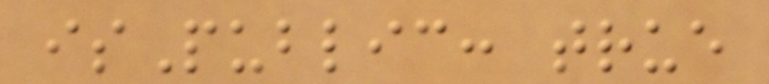isPublic: true
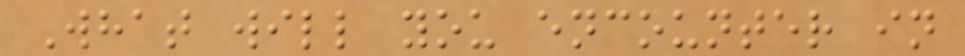What will you encounter in
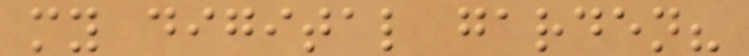my digital garden?
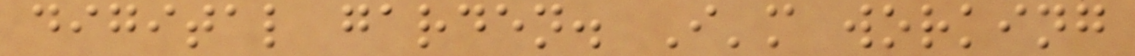digital garden. I'm working
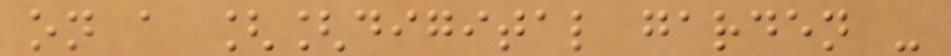on a [[digital garden -
